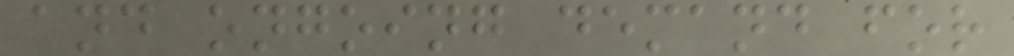and ongoing demand for
